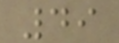49
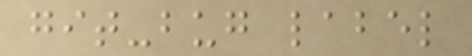git-bug label
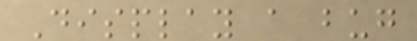Display a bug
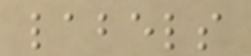labels
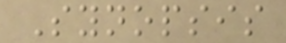Synopsis
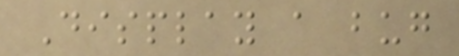Display a bug
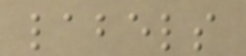labels
